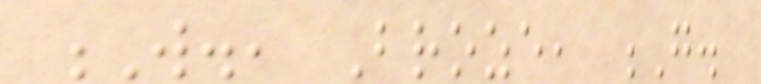W., Broze, G.
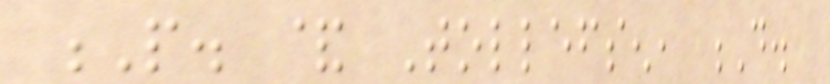P. & Tollefsen, D.
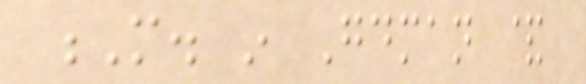M. in Goodman &
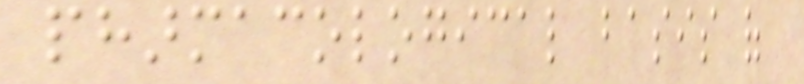pharmacological basis of
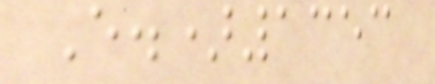E.)1353
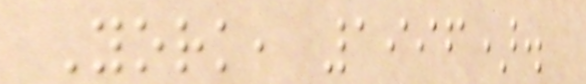York, 1996).
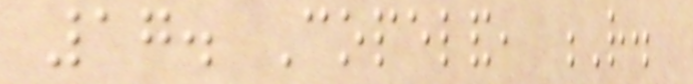17. Copeland, R.
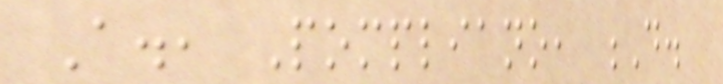A., Pompliano, D.
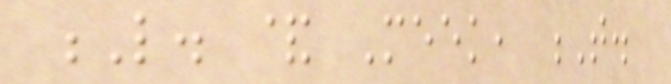L. & Meek, T.
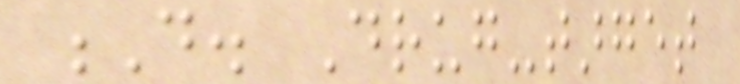D. Drug-target
